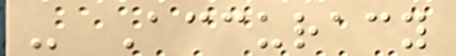- Accuracy
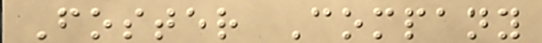Foster Company
